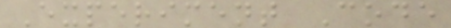Experiment Code
